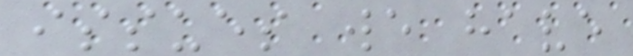issues we have
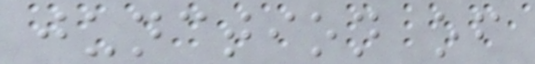junction of
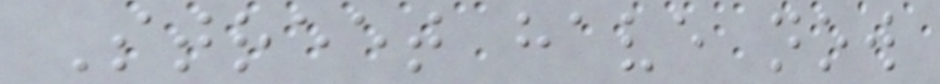Street have now
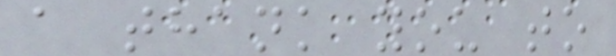a thank you to
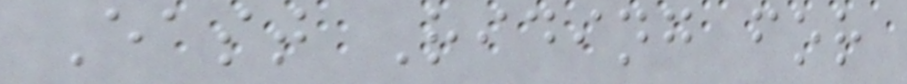East Riding for
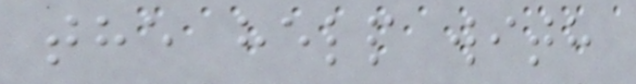the help with
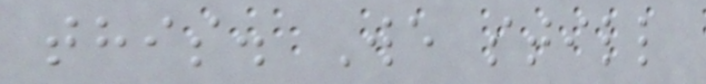this. We still
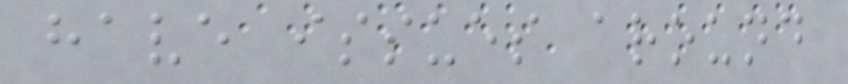have issues around
